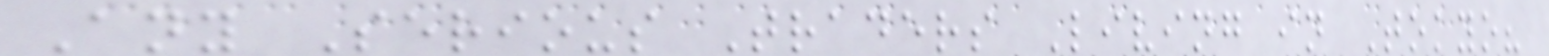Any Serious Traders Living in Tokyo?
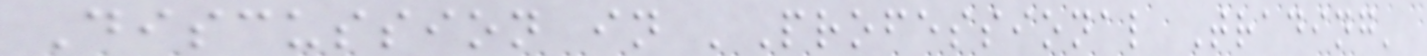Discussion in 'Professional Trading'
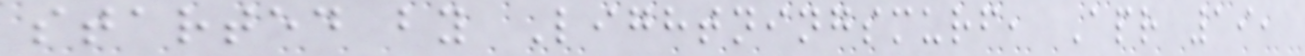started by Lightningsmurf, Apr 19,
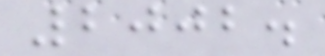2002.
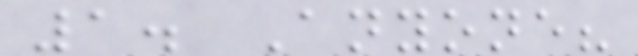1. Anyone?
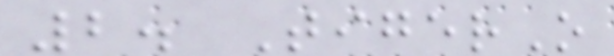2. TigerO
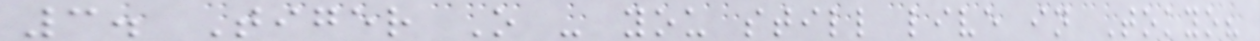3. Tiger O - you still live in Tokyo?
